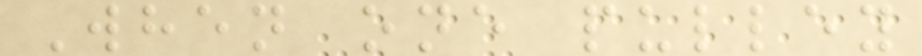When one pulley
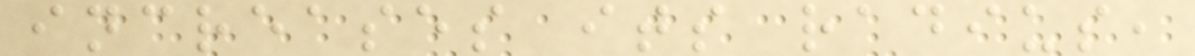increases its radius,
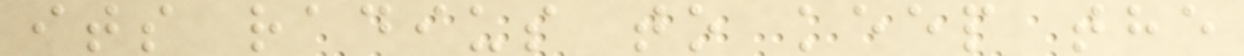its radius to keep the
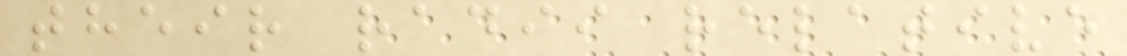their radii relative
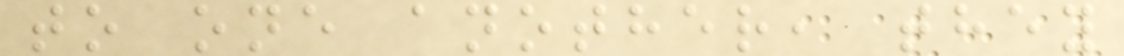to one another, they
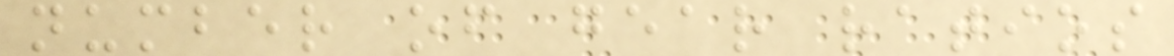number of gear ratios
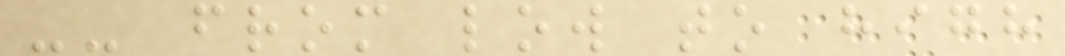-- from low to high
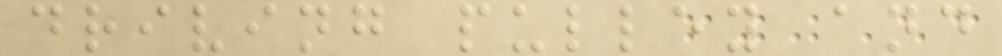driving pulley and
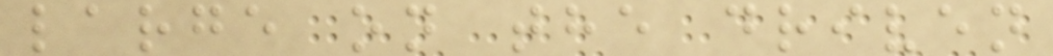large on the driven
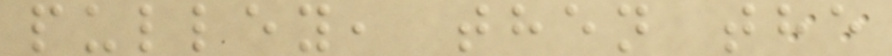pulley, then the
